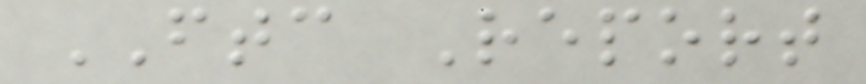FTC Report
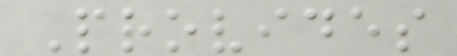Provides
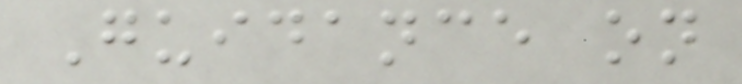Guidance on
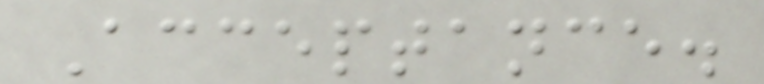Acceptance.
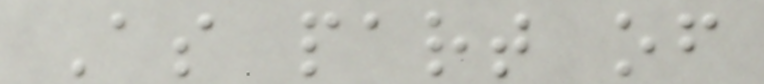As part of
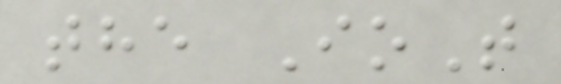the IoT
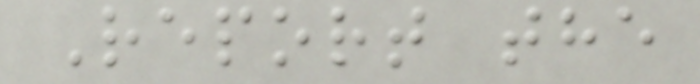Report the
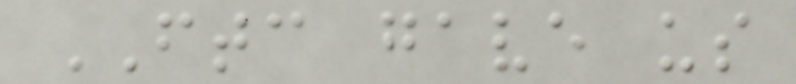FTC gave us
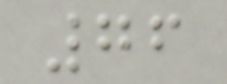76
